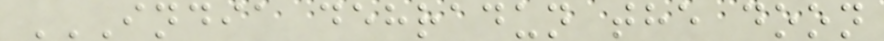INDIA DEHRADUN THE DOON
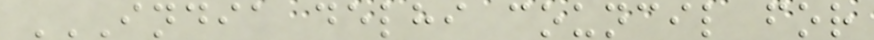INDIA DELHI COUNCIL FOR
